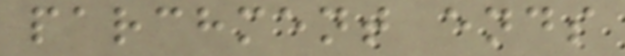parchment ends
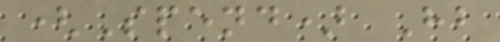(Spend) Hb
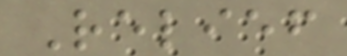Relief
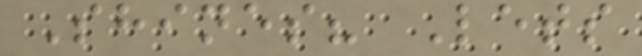Shines? Lets
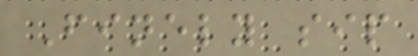Finely sip
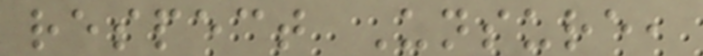respect Unsure,
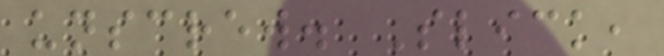unscrew. Slick,
